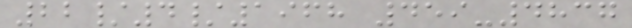22/4/1968 459-4837
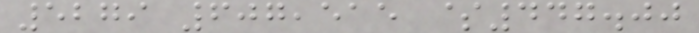5279 607,515 $447.00
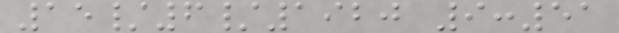15/6/1920 9:51
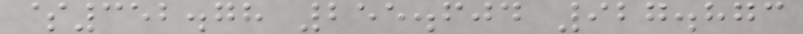$352.78 255.604 927.873
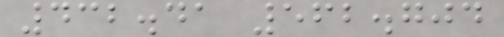432.41 562.704
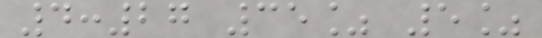4:27 35% 5%
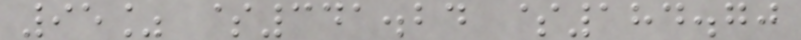95% $341.24 $184.70
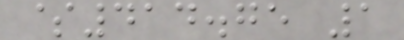$414.75 1
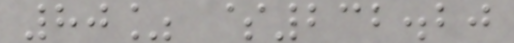80% $232.20
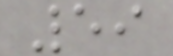59
